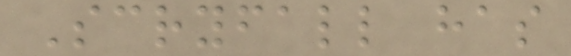Scryfall has
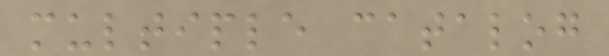multiple catalog
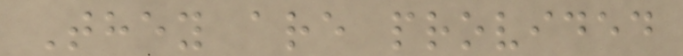They are provided
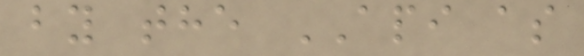by the API as
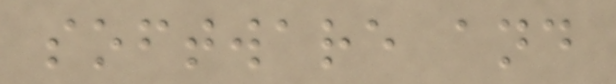software and
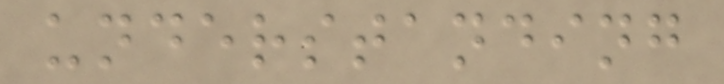understanding
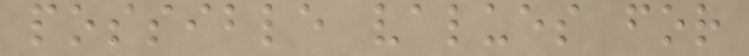possible values for
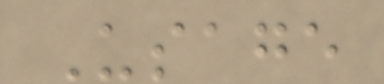Usage
